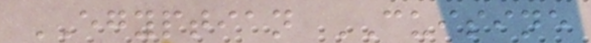EGYPTIAN CUISINE
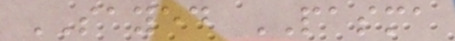SAYED PASMA
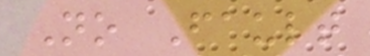No Fault
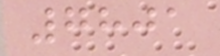7801
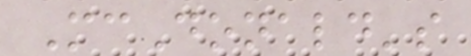McDonald's
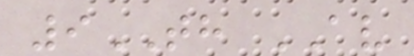9TH AV
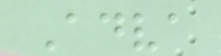Adva
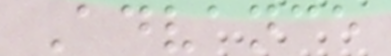Advance
